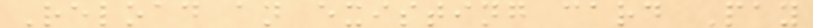Reload an existing card Pay
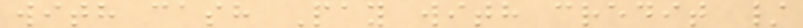with cash Pay with credit /
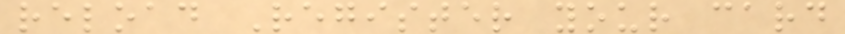reload Register your card
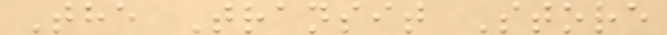The Transit Store
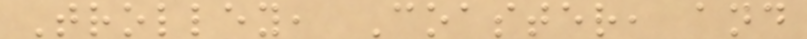Trolley, Coaster, and
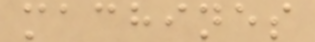machines
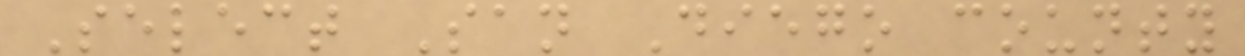Select San Diego county
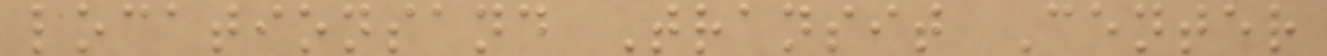locationsand Transit Center
